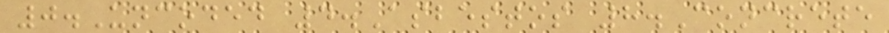0.Uncoded 4.Asbestos 8.Concrete
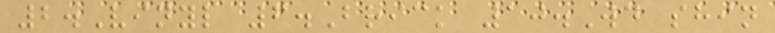2.Vinyl 6.Brick 10.Wd shin
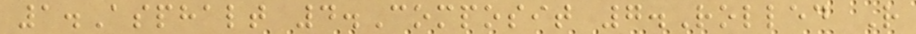1.Asphalt 4.Composit 7.Rolled R
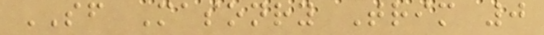SF Masonry Trim 0
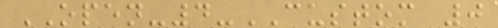OPEN-4-CUSTOM 0
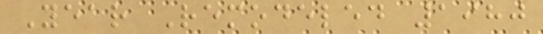Year Remodeled 1980
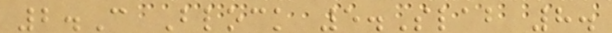2.C Block 5.Slab 8.
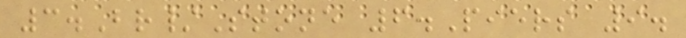3.Br/Stone 6.Piers 9.
